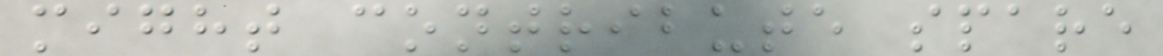might contribute spare
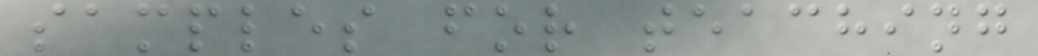samples for teaching
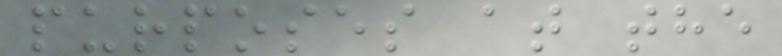purposes at the
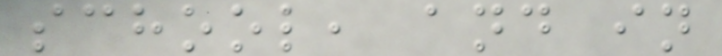school, and in
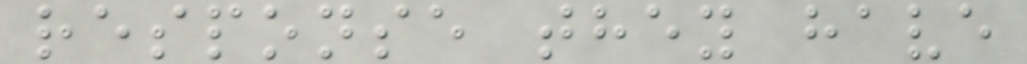response they have
